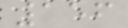156
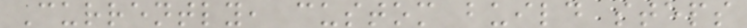Currently, custom build steps
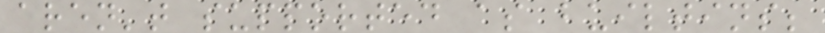aren't supported as builtins;
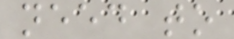need to
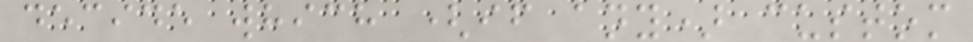decide which (if any) custom
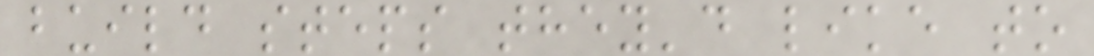build steps they'd like to
